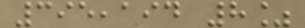395,194 8%
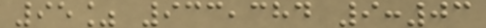95% 933,384 9:03
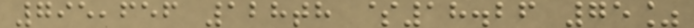795,656 128th $18.26 75%
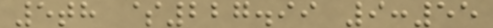5th $227.99 9:55
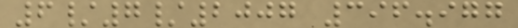6/7/2007 396.977
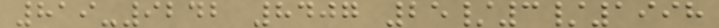819-9242 8407 25/3/1998
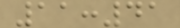11:41
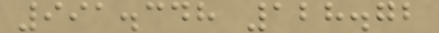991.348 128.72
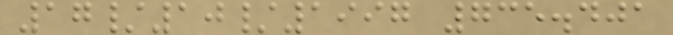17/10/1997 735.401
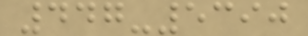447-5390
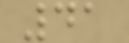41
